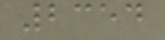2354
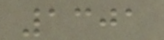1301
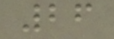26
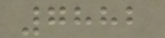7882
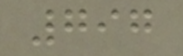797
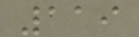119
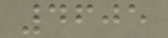4605
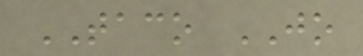TACO JO
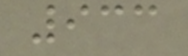933
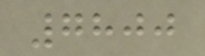7800
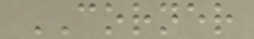CORNER
